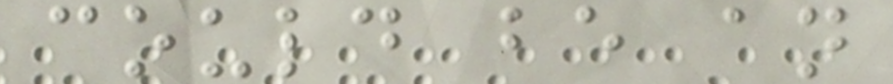could be an
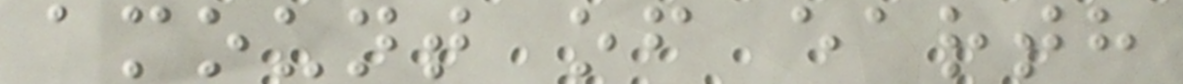amount of earth
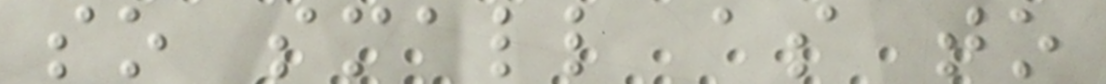so small as to
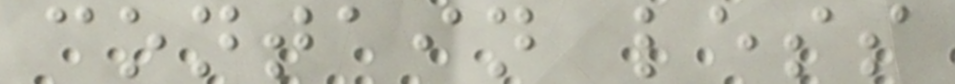contain less
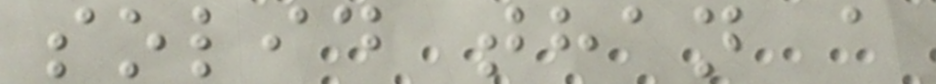solid than a
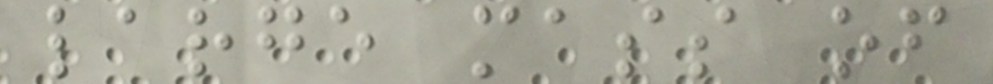large mass of
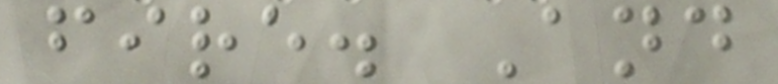fire. And
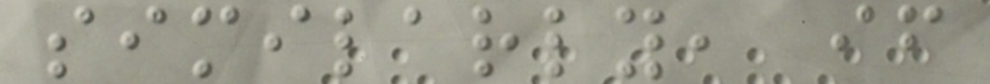similarly, if
